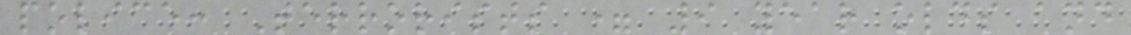police: Terrorists = 9 year olds and
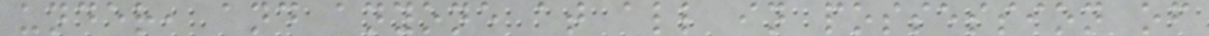under, and anyone at all in possession of
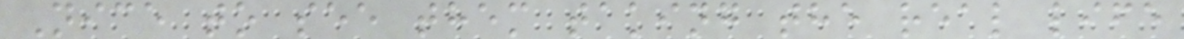Nice to see them taking the real life
